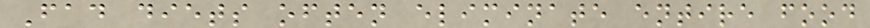Fad diets often eliminate entire food
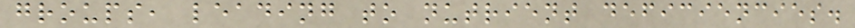groups, leading to nutrient deficiencies.
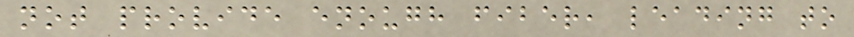not provide enough fiber, leading to
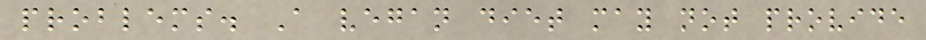problems. A vegan diet may not provide
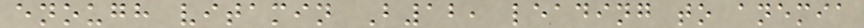enough vitamin B12, leading to anemia
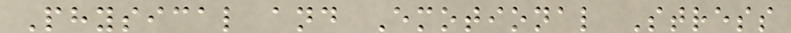Physical and Emotional Stress
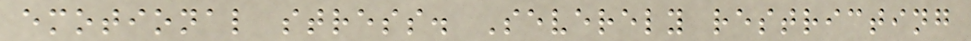emotional stress. Severely restricting
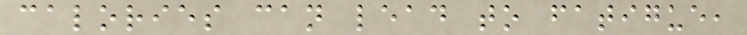calories can lead to fatigue,
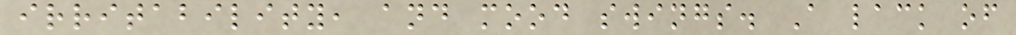irritability, and mood swings. A lack of
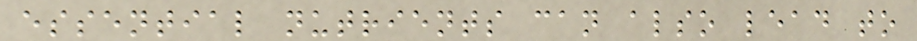essential nutrients can also lead to
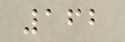162
